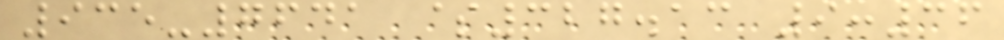935-7641 $327.13 9:36
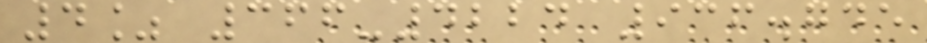4% 366-4224 936.745
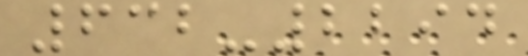632-2294
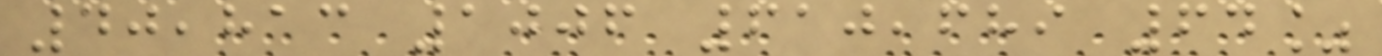40,813 1006 610,689 64%
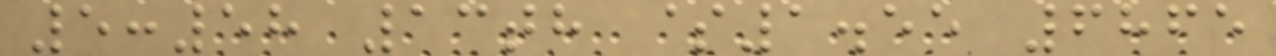5:58 13th $1.55 6865
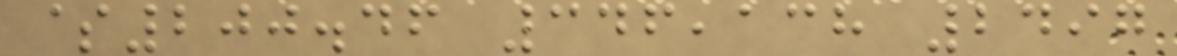$200.46 346,138 2497
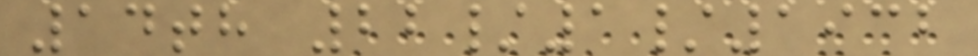14th 22/1/1932
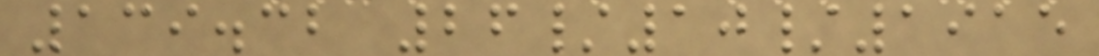139.32 26/10/1915
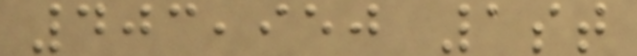403,950 1st
